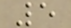5
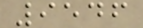9546
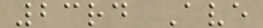23rd Ave
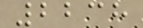2238
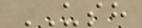USH
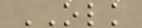OLK
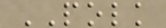POLK
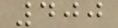400
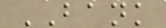BANK
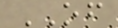OF
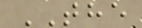THE
